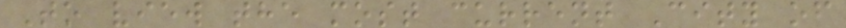To view the most current City of
